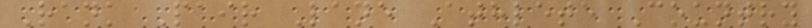Rank Pair Lane Athlete Country
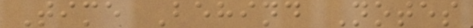Time Behind Notes
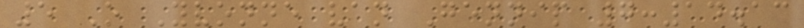5 O Yvonne van Gennip 7:14.13
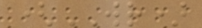(WR)
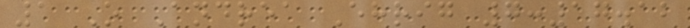1 O Andrea Ehrig 7:17.12
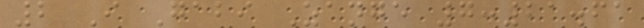2 I Gabi Zange 7:21.61
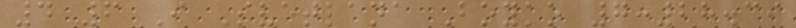4 6 I Svetlana Boyko 7:28.39
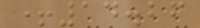+14.26
